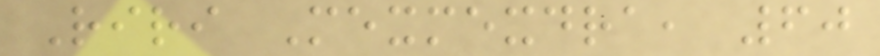Riri Mexmexdra, 60
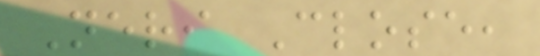Neri Close,
